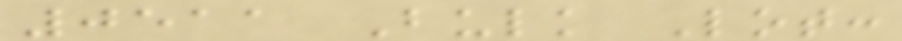0511 Bulk Lot:
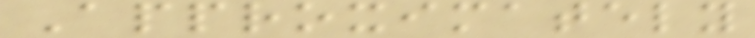Approximately
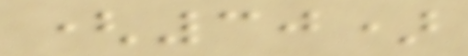(30)
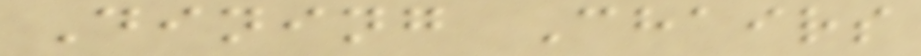Dining Chairs
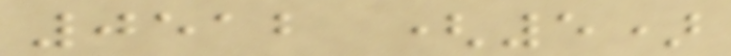0512 (5)
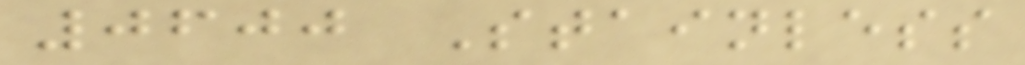0600 Stainless
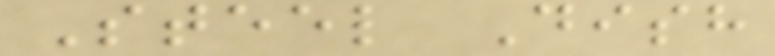Steel Dish
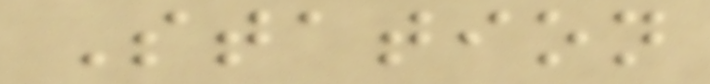Station
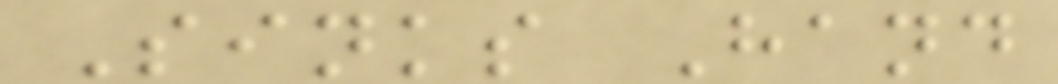Sinks Hand
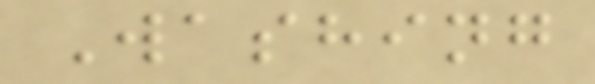Washing
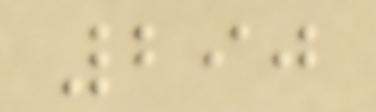290
